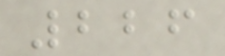226
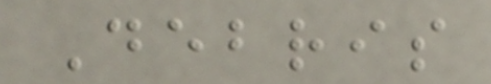Debris
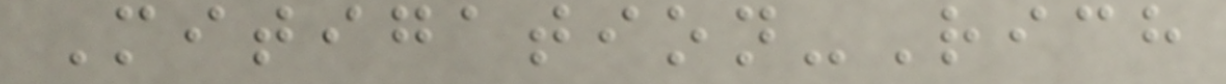Mitigation-Rich
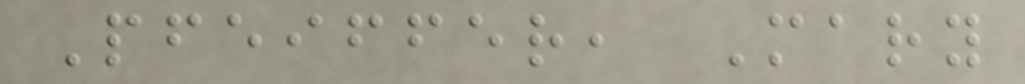Pfeiffer, Mary
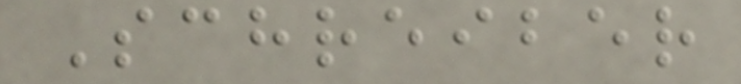Schreiber
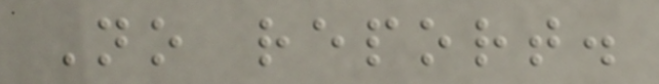No report.
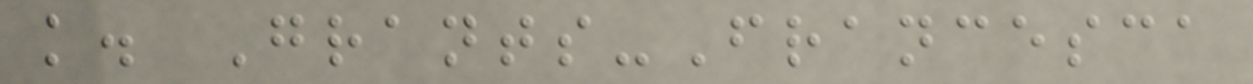k. Grants-Francesca
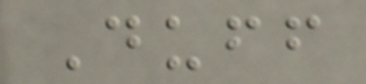Duff
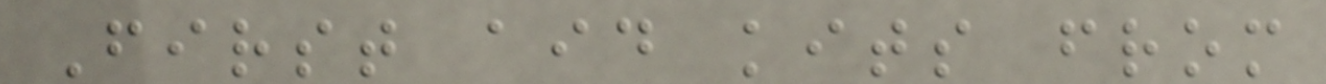First aid kits from
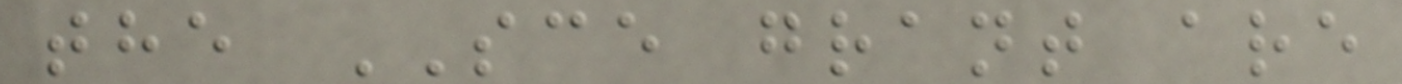the SCE grant are
